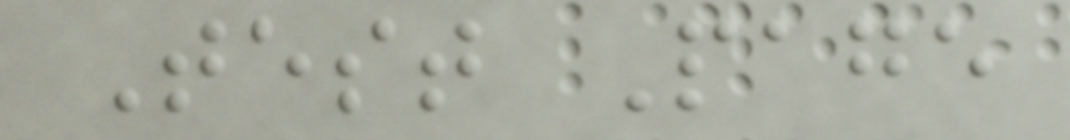Test Page
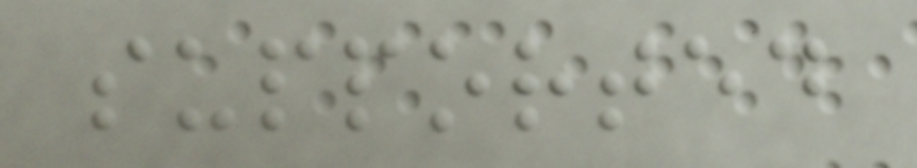supported
